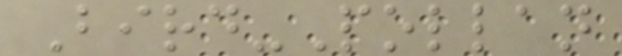Bird-Pollan
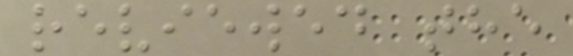reviewed the
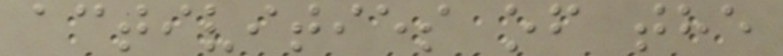activities of the
